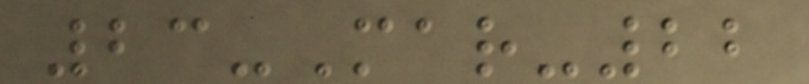23-Mar-22
